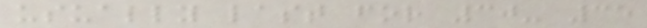usually last for 30- 35
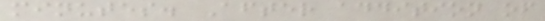minutes. After addition of
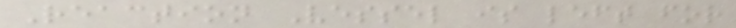Reaction Vessel is left for
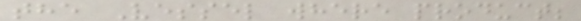the Vessel where product;
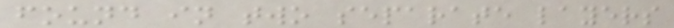found in two separate layers
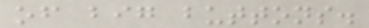of big buttons.
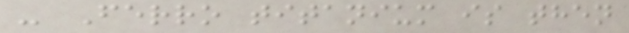- Ferro titanium is then
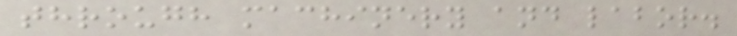through machinery and labor.
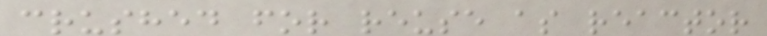crushed for reuse as reactor
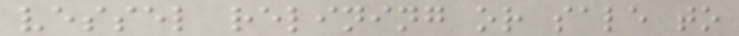vessel relining or sale to
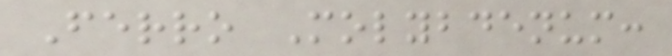Ferro Molybdenum:
